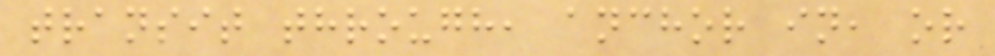transit through, anchor in, or
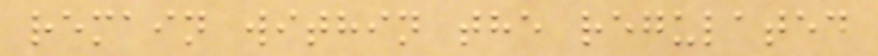remain within the regulated
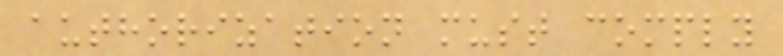authorization must comply
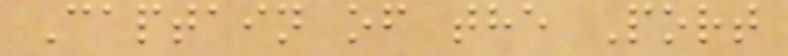Captain of the Port
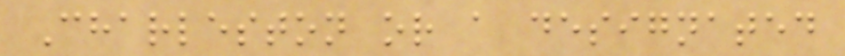Charleston or a designated
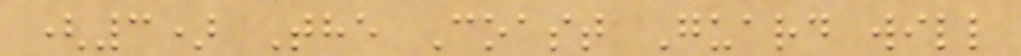(3) The Coast Guard will
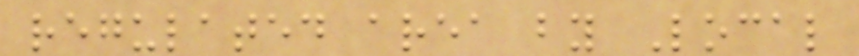regulated area by Local
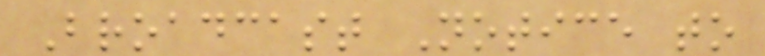Broadcast Notice to
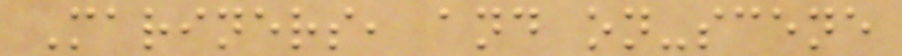Mariners, and on-scene
